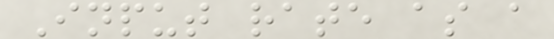Input rate as a
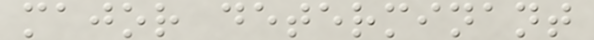major determinant
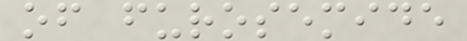of furosemide
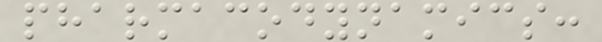pharmacodynamics:
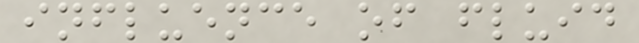influence of fluid
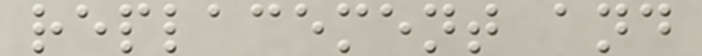replacement and
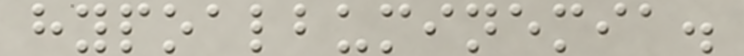hypoalbuminemia.
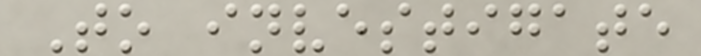To investigate
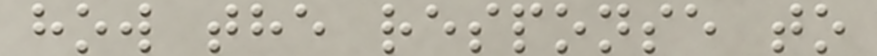how the response to
